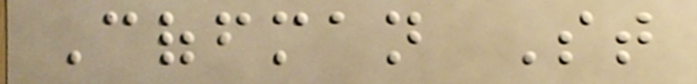Coffman St
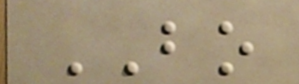BO
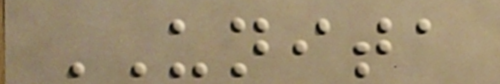UNITA
